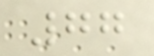77
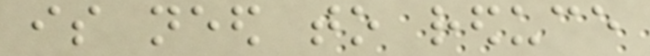is need to reduce
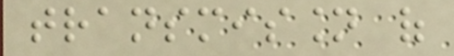transmission of
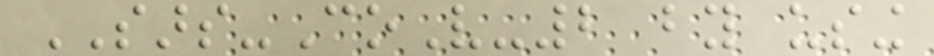SARS-CoV-2 by using
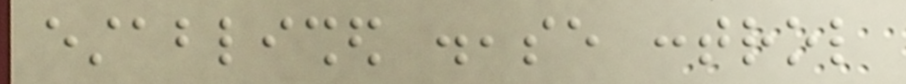established disease control
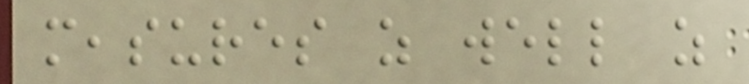measures as well as
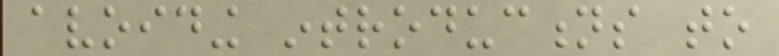avoiding introductions to
